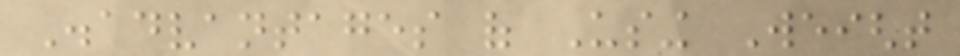Disadvantages of Using Weight
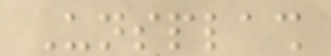Unsplash
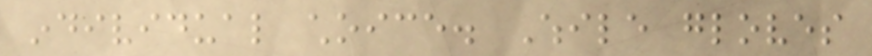individual choice. While gloves
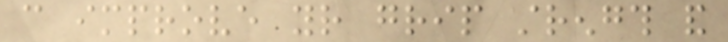can improve your grip strength and
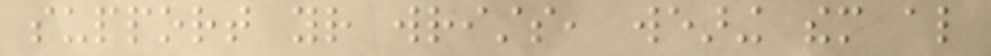support your wrists, wearing them also
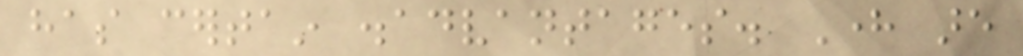has certain disadvantages. Here are
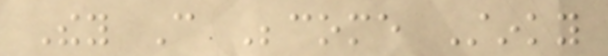They Can Become Stinky
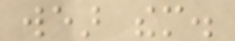wear them.
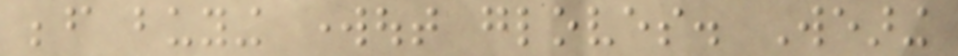before buying workout gloves. Wearing
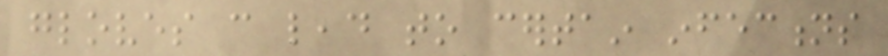gloves can lead to certain infections
